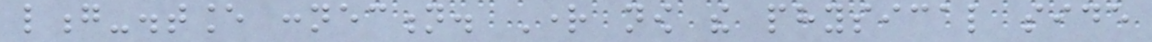long-distance connection. Right now the physical side
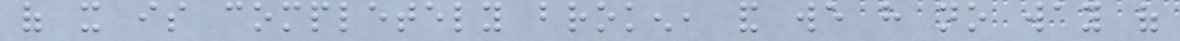of it is completely broken, and we have no way of
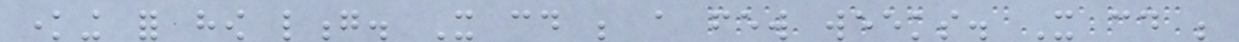knowing for how long. It could be a few weeks. It could be
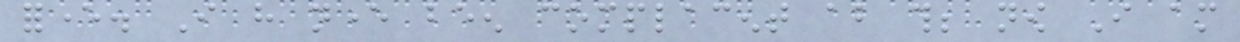forever. I have never been complacent about this; now I am
